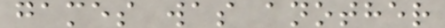games was another
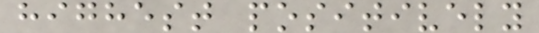highest positively
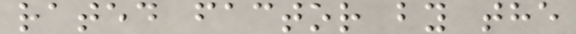rated factor by the
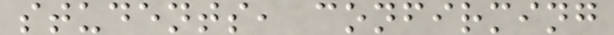students, confirming
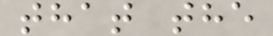that the
